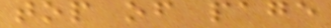top of page
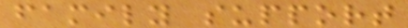family support
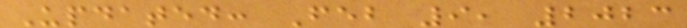Updated: Feb 9, 2023
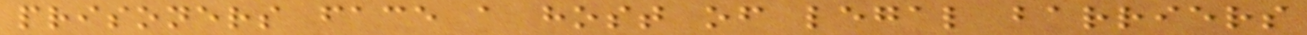prisoners face a host of legal barriers
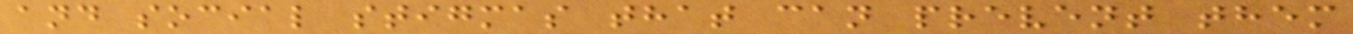and social stigmas that can prevent them
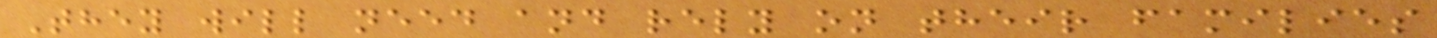They will need and rely on their families
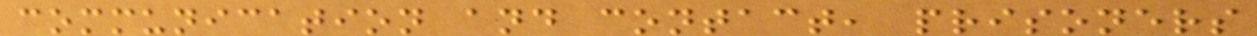communication and contact, prisoners
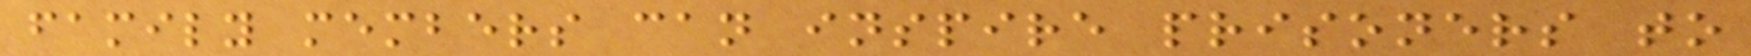family members can inspire prisoners to
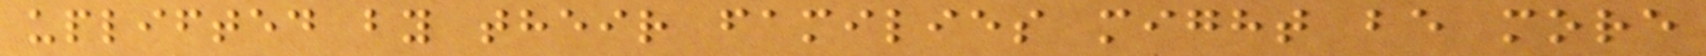uplifted by their families might be more
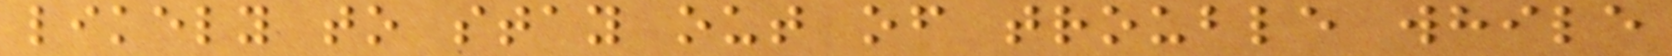likely to stay out of trouble while
